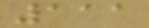111
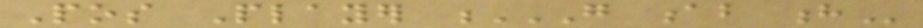Pos Player G AB H
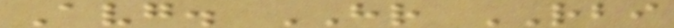Avg. HR RBI
